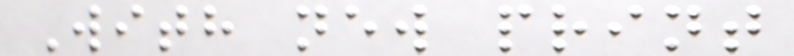With new print
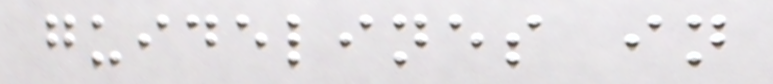guidelines in
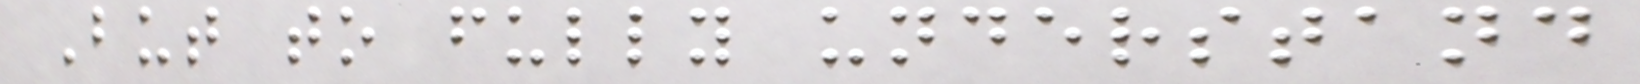But to fully understand
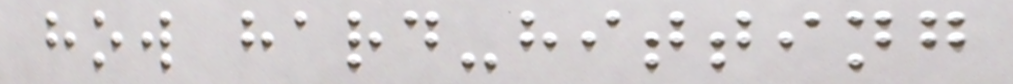how hard-hitting
